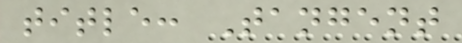title: Tangent
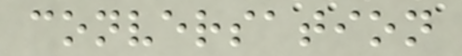conversation
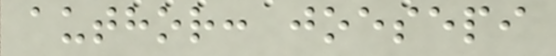author: joesepi
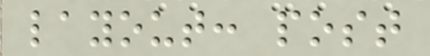layout: post
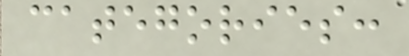categories:
